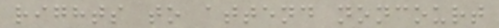rights to attend noncourt
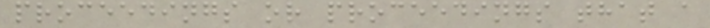proceedings or proceedings that a
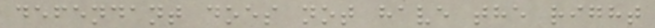defendant does not have the right
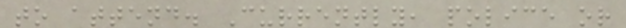to attend. Currently, police or
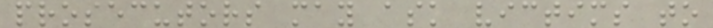prosecutors may ask victims to
